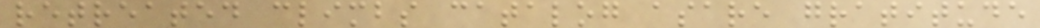retreated climbs catalog asare gratitude
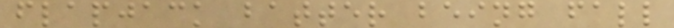flapjack batter being fall
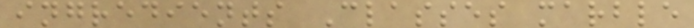ingredients Classes marble
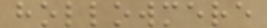hollowmere
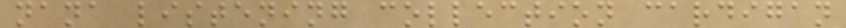nana listening collection cardigan
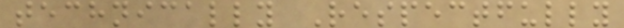technically Respectfully
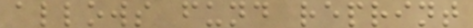allows fund reprint
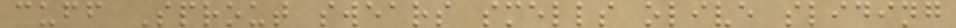cuff Sprout swears smells olive sliding
